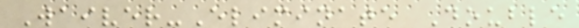Waiver-Eliminate Double
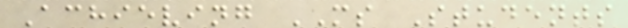Achieving MS Students
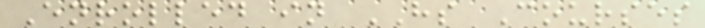Enrolled in HS Courses
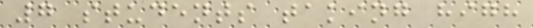7 students taking high
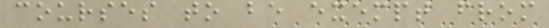courses to be exempt from
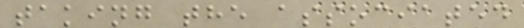taking the associated
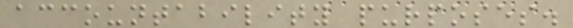accountability purposes.
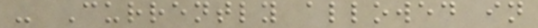- Currently allowed in
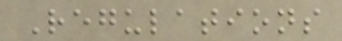Regulations
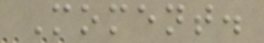Moment.
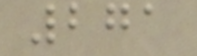271
